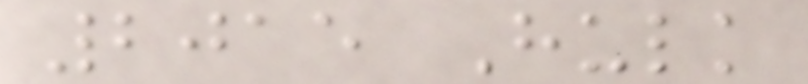2015 Hulk
